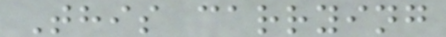This carrying
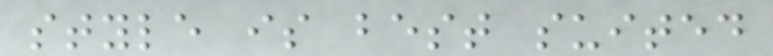style is best suited
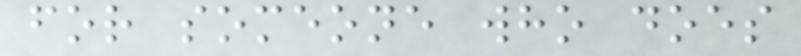for someone who does
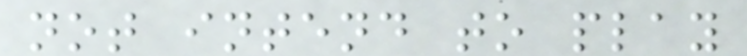not intend to play
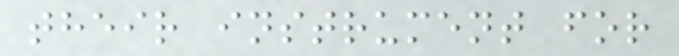their instrument for
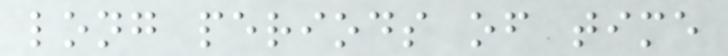long periods of time
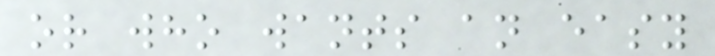or who wants an easy
